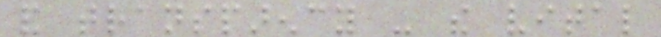and transparency - the vital
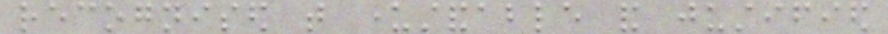recognised that understandable and justified
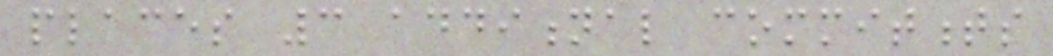places 3 additional commitments
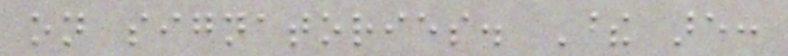on signatories. These are:
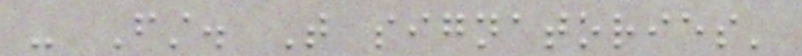- First. That signatories'
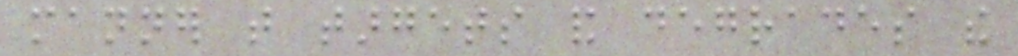manner that targets and degrades the
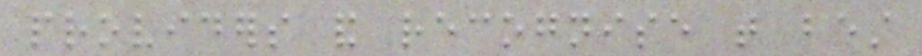providers and recognise that best
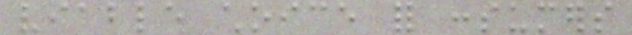viable choice for consumers
